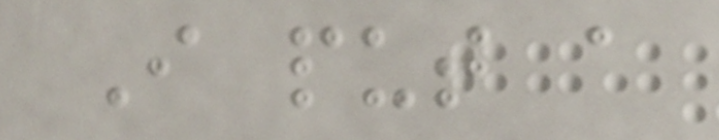I put a
